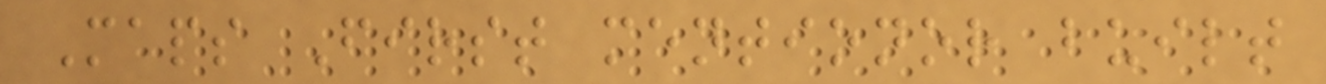Maps First mentionor built
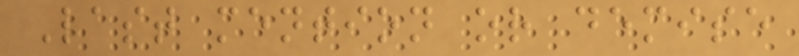Last mention or demise
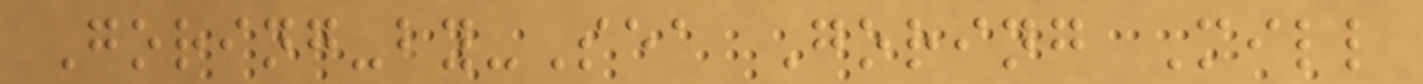Goring-by-Sea Goring Mill
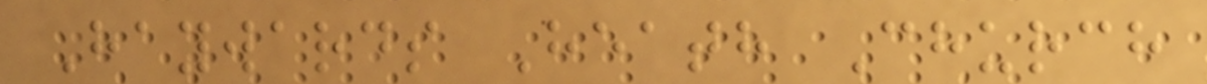Haywards Heath Church
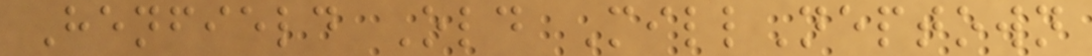Henfield Old MillNeptown
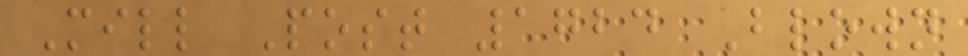Mill Post 1724 Blown
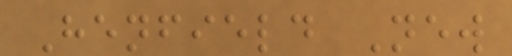Henfield New
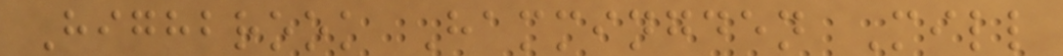Highbrook Hammingden Mill
